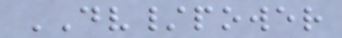DV/power
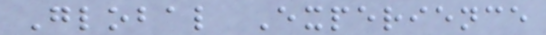Global Experience
